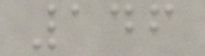146
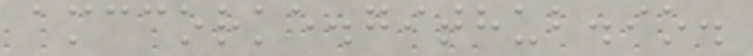amccorke.github.io.
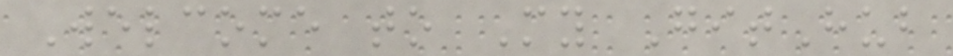Welcome to My GitHub
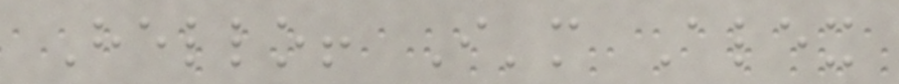Hello! I'm Alex
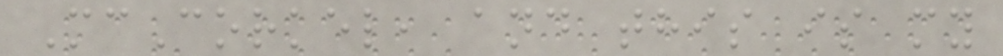McCorkel, and this is my
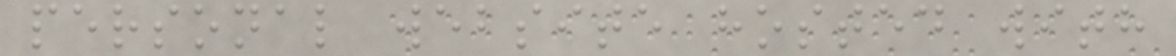personal website hosted with
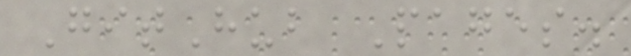GitHub Pages.
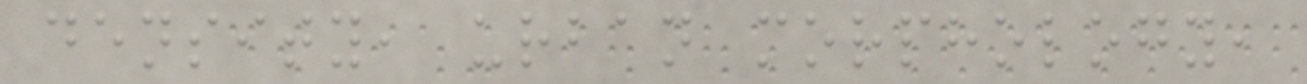density, urban morphology,
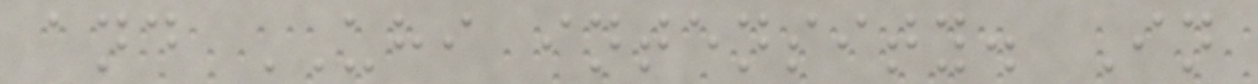and UHI intensity. In
